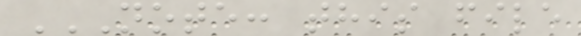NOTE: THIS FILE
